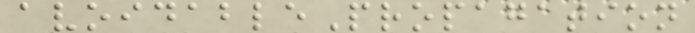avoidablePropagation
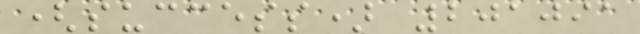(success) 201091
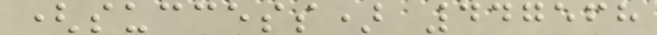(success) 447568
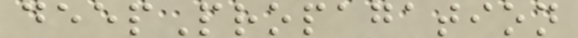deepPropagation
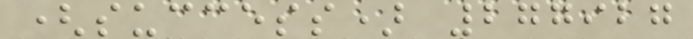(success) 277927
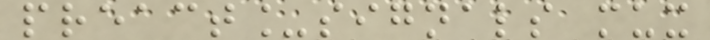preact_signals mux
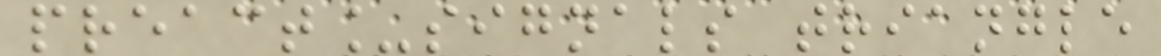preact_signals triangle
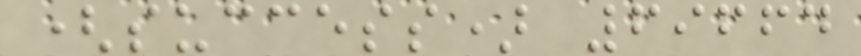(success) 69664
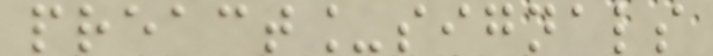preact_signals
